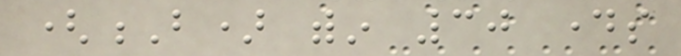(B) within 30 days
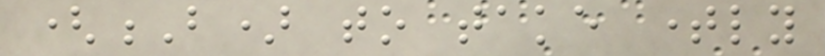(B) to take timely
